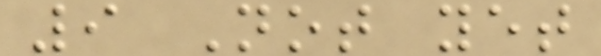9 Not yet
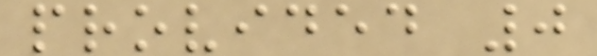provided 0
